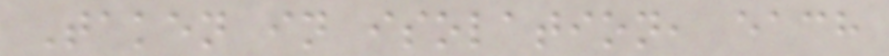Taken in isolation, each
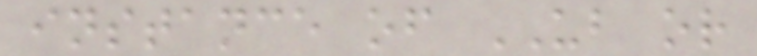instance of UB or
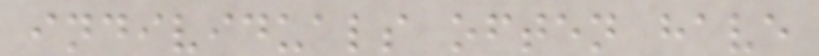individuals often have
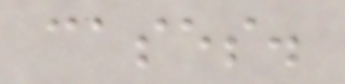cases.
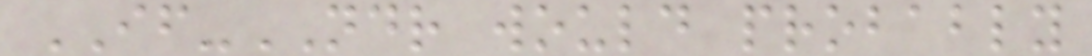IF-NDR would probably
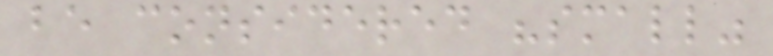be considered "small"
